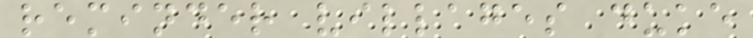reminder villages duke
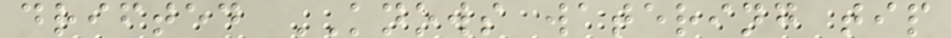drifted KNOWS watering tip
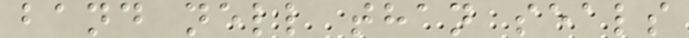band nell than seals
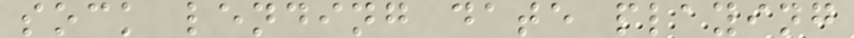sock lending date playing
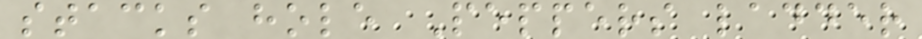stacks hole Peppers ladder
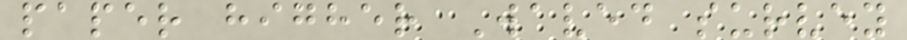paper higher Waved survey
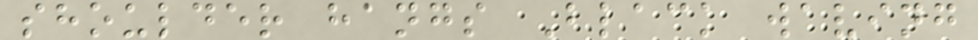shoulder hangs Black waving
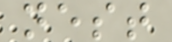nest
